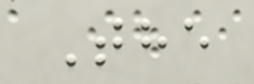The
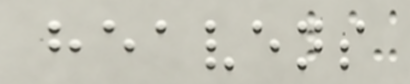heavens
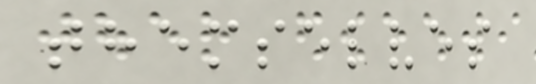themselves
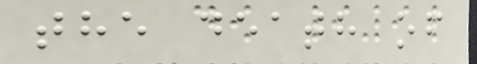the death of
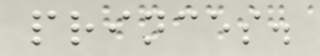princes.
